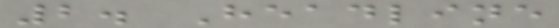2. Headline
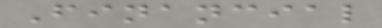Financial
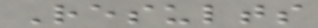Results
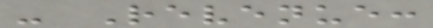- Revenue:
